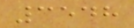3548
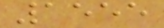1555
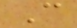C
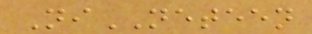NiNETEEN
